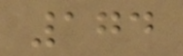174
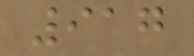917
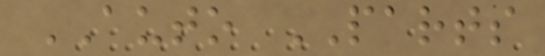AUTO PARTS
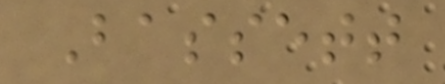Bassett
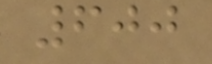600
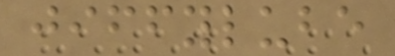jiffylube
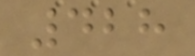428
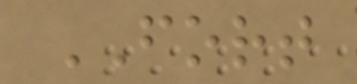FORT
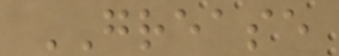GREASE
